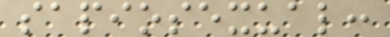sapiosexual:
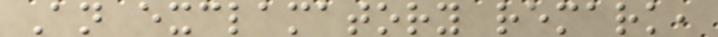An exclamatory remark,
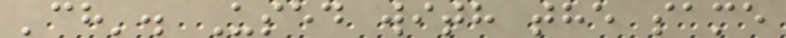'ch'. Used with the same
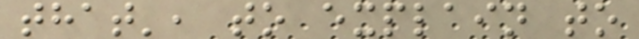that', to explain to
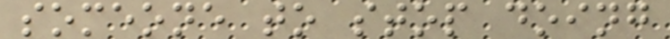someone to stop doing
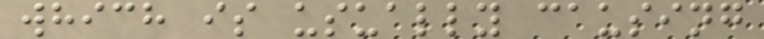which is usually causing
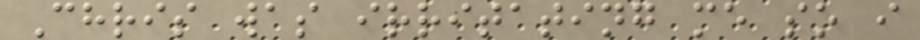Chris was irritating me so i
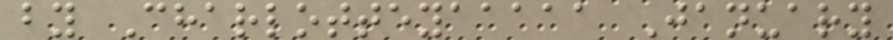by Charlotteyaaaaa January
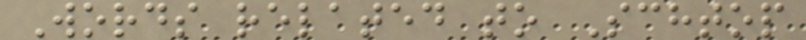Words related to Schtop
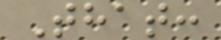That:
